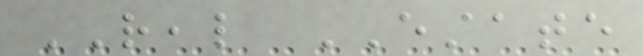REAL ESTATE
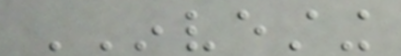INVESTING
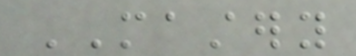MASTERY
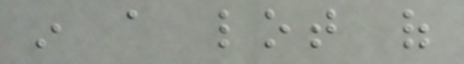in a lot of
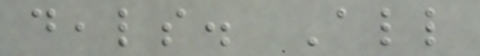deals. All
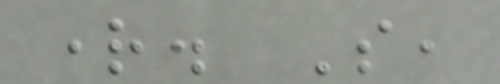right. So,
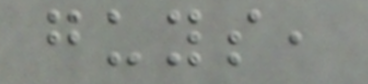guys,
